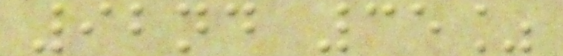92nd 35%
